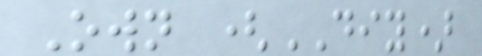Own (DIY)
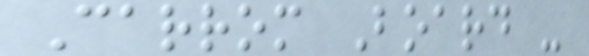Carrom Board -
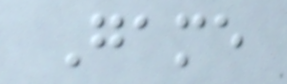Game
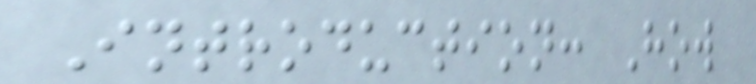Introduction: How
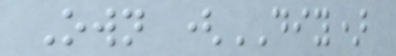Own (DIY)
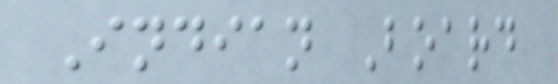Indian Board
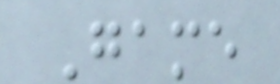Game
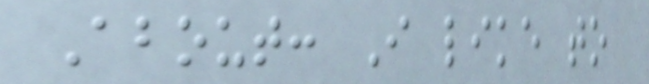About: I like to
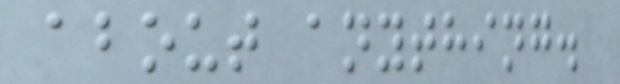about anything.
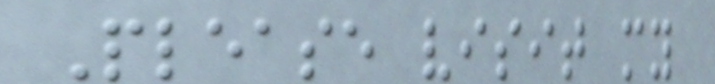Please visit my
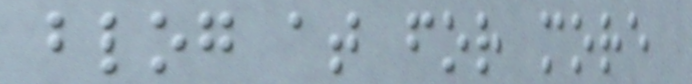blog at for more
